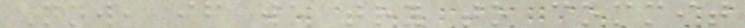Now, if we try to commit
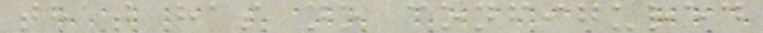that has no configured
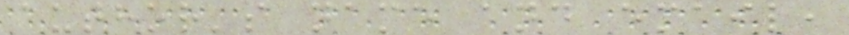author's name and email,
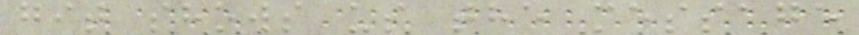git shows us the message
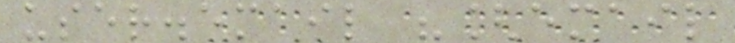user.email "[email
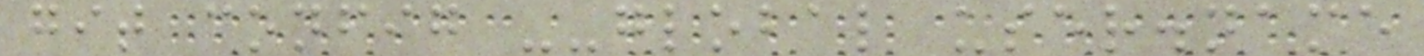git config --global user.name
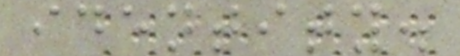identity.
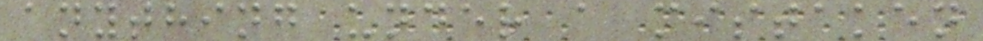anything under a mistaken
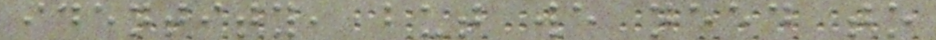identity, but we need to
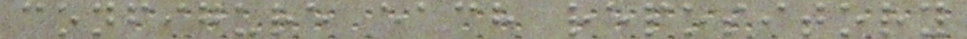configure each repository
